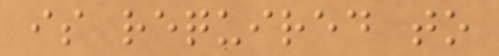is required to
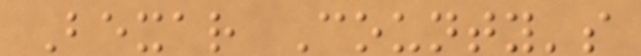Bexar County's
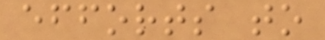efforts to
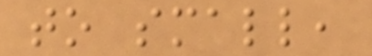to small,
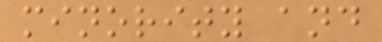minority and
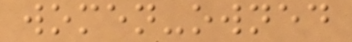women-owned
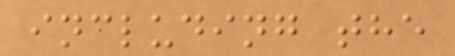including the
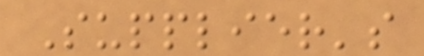Supplier's
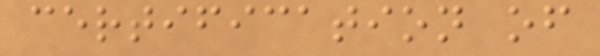certification of
